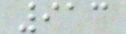913
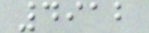4912
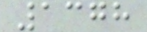1378
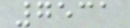7531
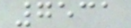7531
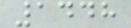1448
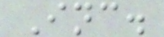Inc.
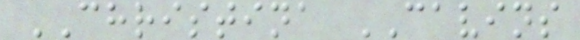CHRISTINA CAVINS
